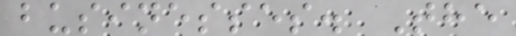businesses. The
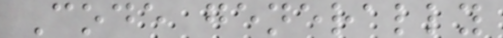Code generally
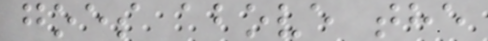goes above the
